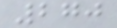270
